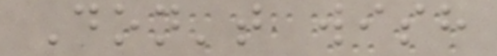Don't wish
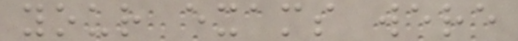your exams were
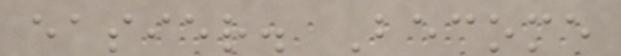easier. Become
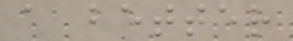a better
